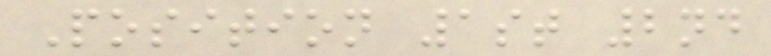Position 1st 2nd
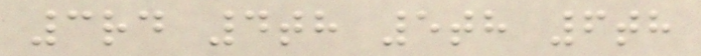3rd 4th 5th 6th
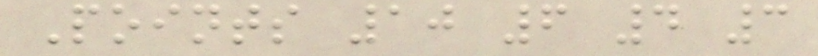Points 10 6 4 3
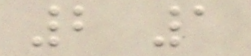2 1
